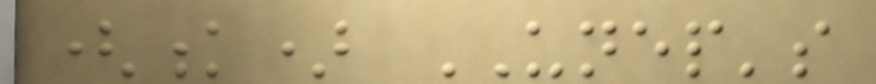(k) UNEP's
